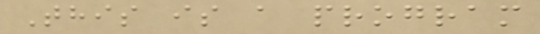This is a program
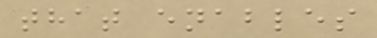that enables
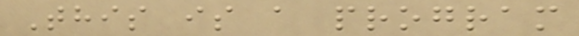This is a program
